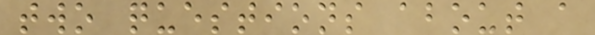two questions about a
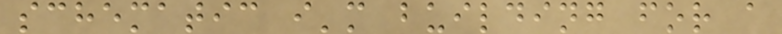schematic i'm building for a
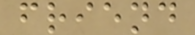friend
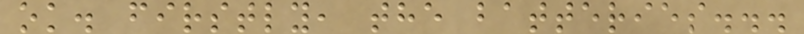ok. firstly, the batteries...
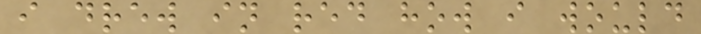i drew in red how i would
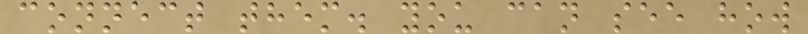connect them. you can see how
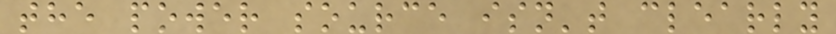the power source isn't clearly
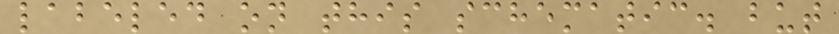labeled on this schematic. but
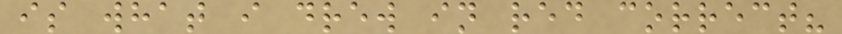is what i drew in red correct?
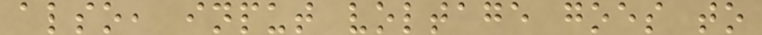also, input voltage goes to
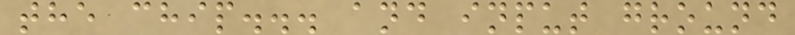the chip... and input ground
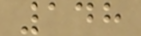148
